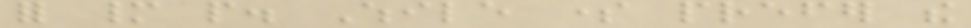for many people. While some prefer the
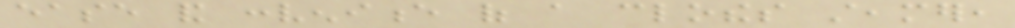ease and convenience of a clothes steamer,
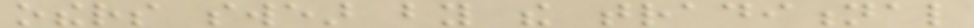others swear by the traditional
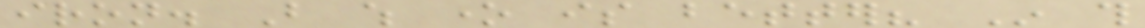iron. But which one is better? In this
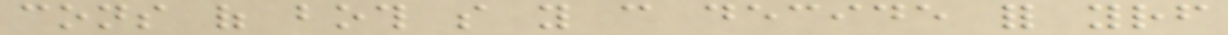cons of both so you can decide for yourself
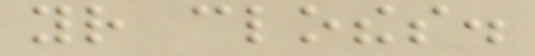your clothes.
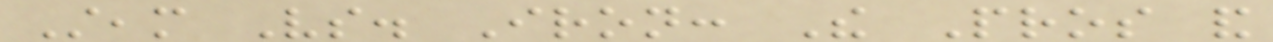Steam Vs. Iron: The Pros and
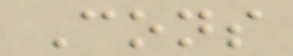Cons
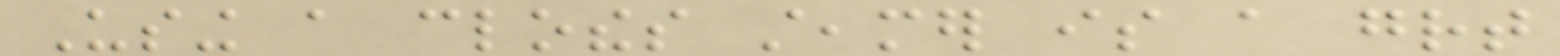Using a clothes steamer is a great
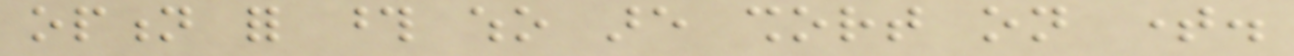option for those who are short on time.
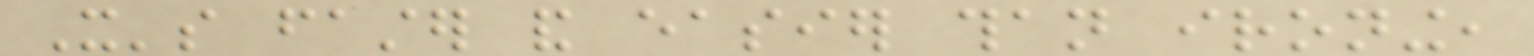It's faster and easier than ironing,
